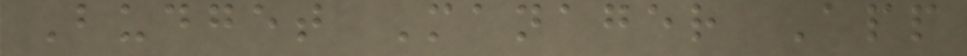Budget Manager App
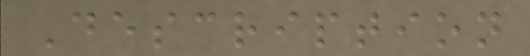Description
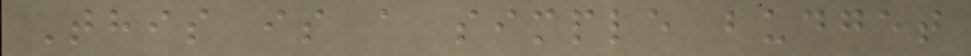This is a simple budget
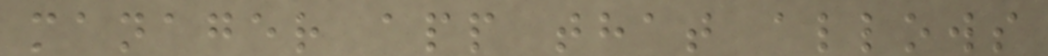manager app that allows
